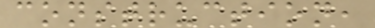construction,
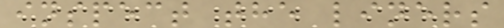inspect the liners
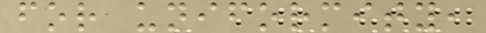for uniformity,
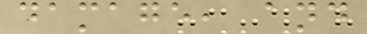damage, and
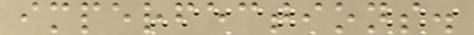imperfections.
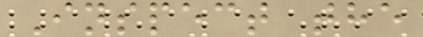Inspect the
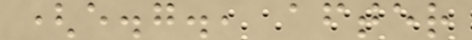(e.g., after
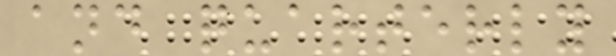and quarterly
